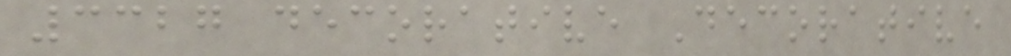3327 decorative Decorative
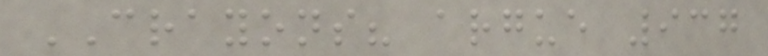CRAYONS? argue 937
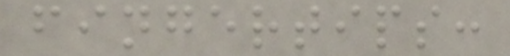fingertips:
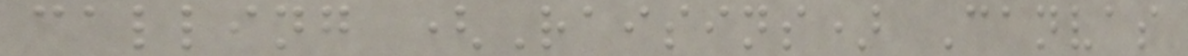calling (Raisins) Canvas
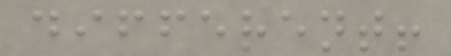different!
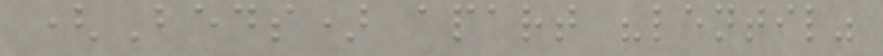(Beds) apart "lentil"
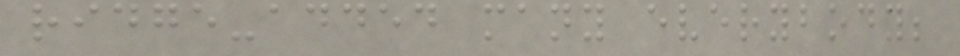ridge-added many everybody;
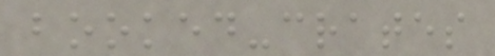booked-crates
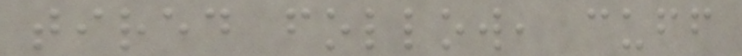tired follow, cuff
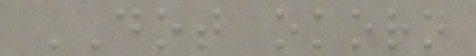DOT okoro
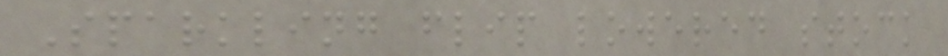Sparkling flip lowered stock
